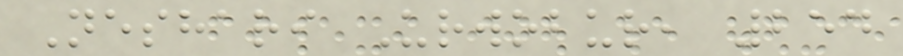Neshari Urwobur, 254
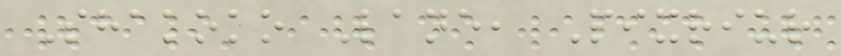Shakoko Lane, Pixriur
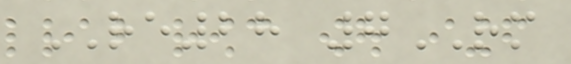RE28 7RM
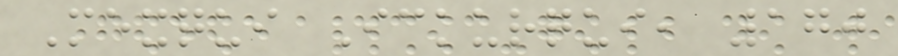Mexqui Ickurqui, 170
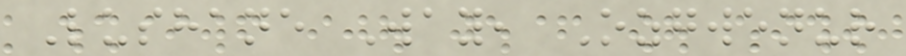Lushane Way, Ozgwenur
